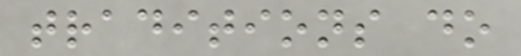traditions do
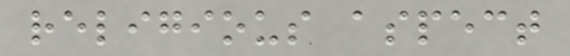religious aspect
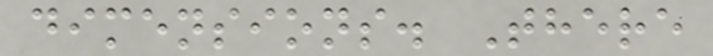dimensions. There
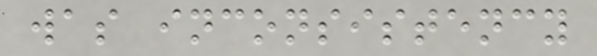was inconsistency
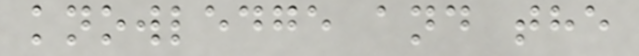knowledge and the
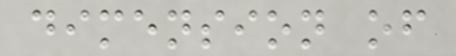dimension of
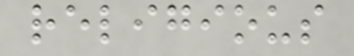religious
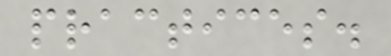practices.
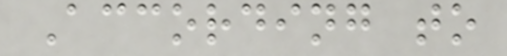According to
